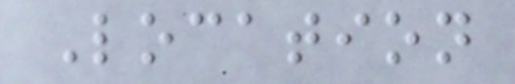Location
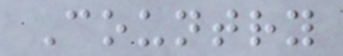Country
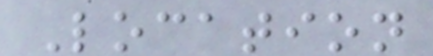Location
